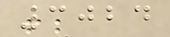3024
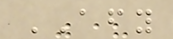AFY
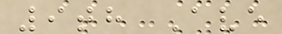9th Ave
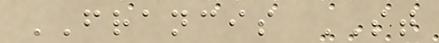FRANCIS ST
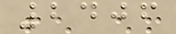2406
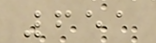651
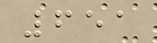651
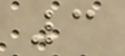3
